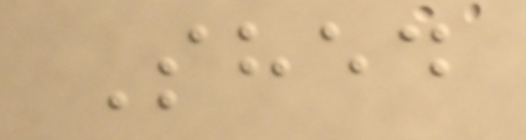Shed
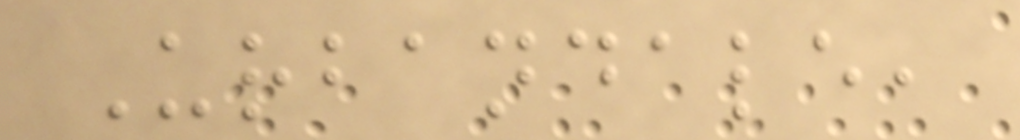Urbandale,
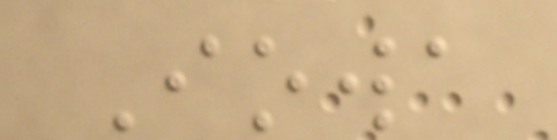Iowa
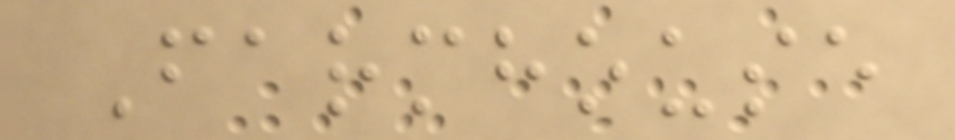Farmhouse
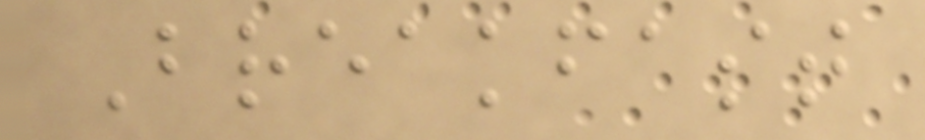Breakfast
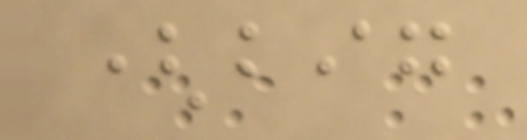(big
